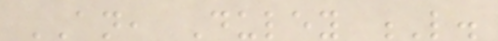AN, Duley L.
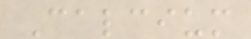Calcium
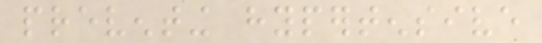preventing hypertensive
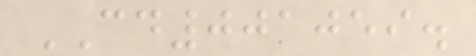CD001059.
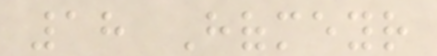18 Hofmeyr
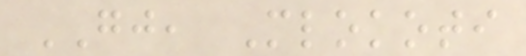GJ, Mlokoti
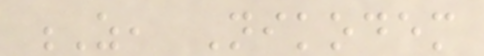Z, Nikodem
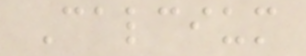Calcium
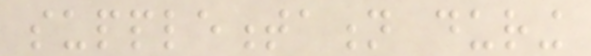supplementation during
